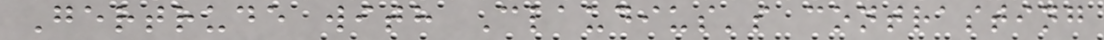Gertrude with Claudius's contrasting
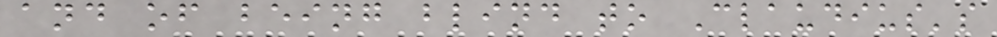and of being blind to Claudius's
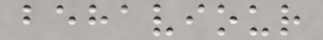behaviour
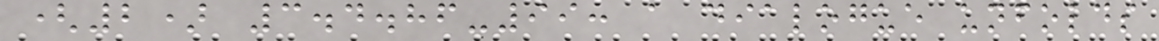(2) 3.4.86-99: a dialogue unfolds
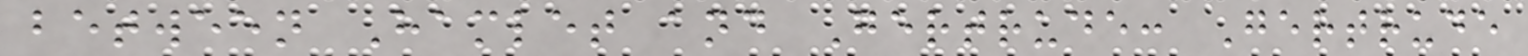between Hamlet and Gertrude: Gertrude
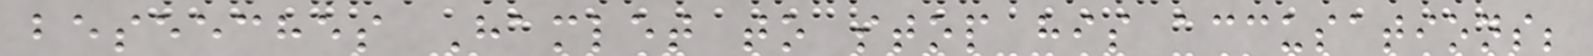beseeches Hamlet to stop his accusations;
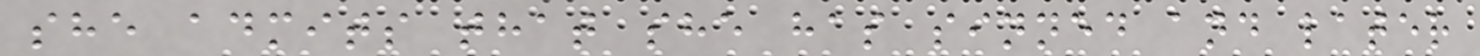she admits that she has sinned and later
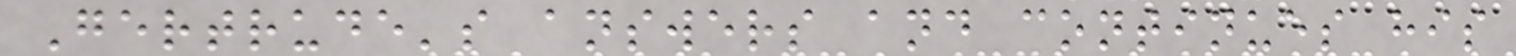Gertrude's answers and continues his
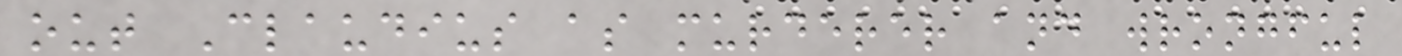out Claudius as murderer and wrongful
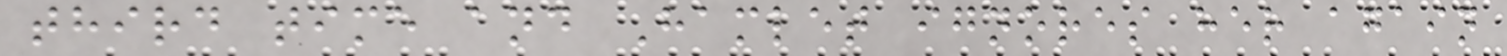third time and Hamlet ignores her again
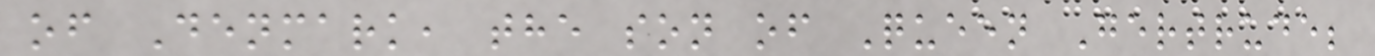of Denmark, the son of Queen Gertrude;
